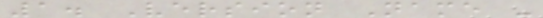1. Version Name -
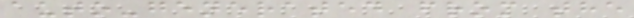auto-generated from the
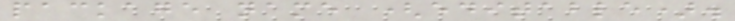package name (editable).
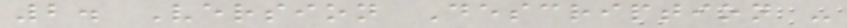2. Version Description -
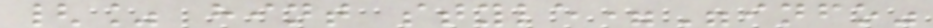{% hint style="info"
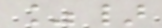%}
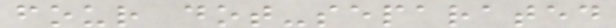four dot-separated
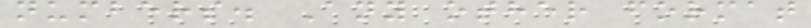numbers. Any other format
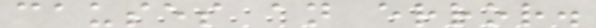causes an error.
